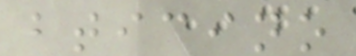bticino
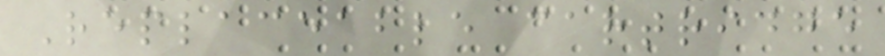Replaceable cartridge
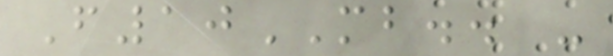F10MB.. -
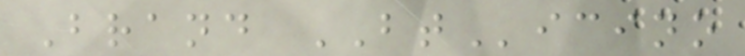Brand BTicino
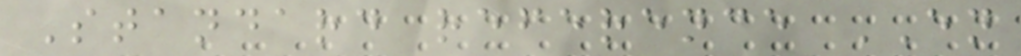Standard reference EN
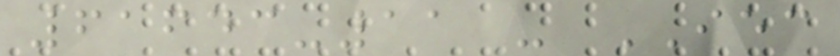61643-11 - IEC
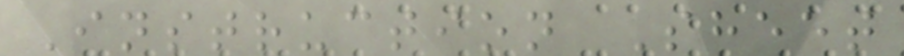Instruction Sheet
